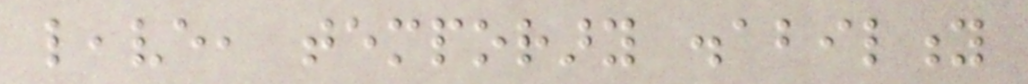leave, temporary disability
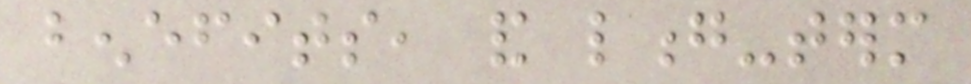benefits, and long-term
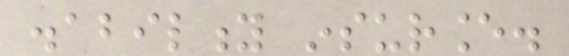disability insurance.
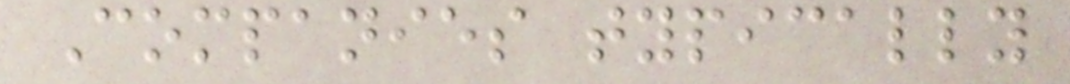Companies typically
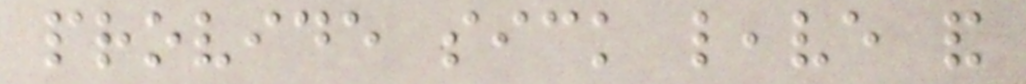provide sick leave and
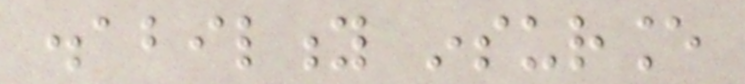disability insurance
